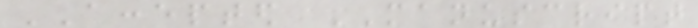ACCEPTED MANUSCRIPT
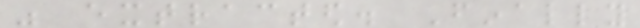was extracted. Finally
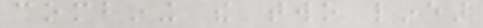combining the two linear
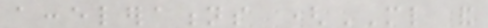accelerations (ML and
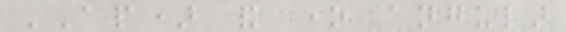AP) and one angular
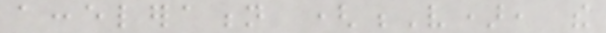acceleration (V), the
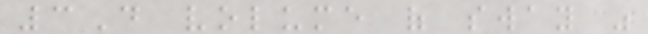3D volume of sway was
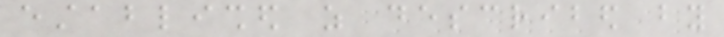established as described by
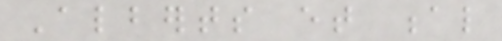Alberts et al
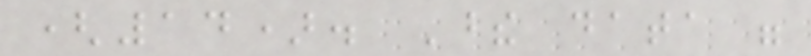(14). These data were
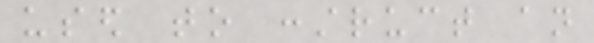used to construct an
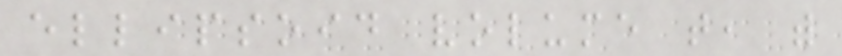ellipsoid volume that, with
